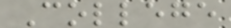College
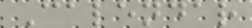Calendar
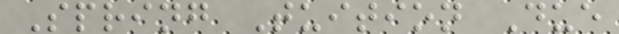Spring Tuition Due
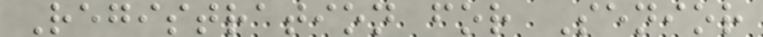Registration for Senior
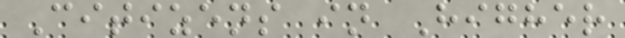Citizens in Higher
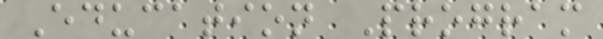Education Program
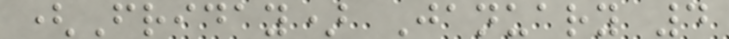(Friday) January 4
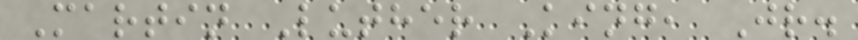Martin Luther King, Jr.
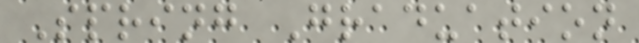Spring Graduation
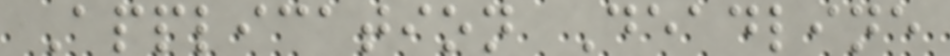Application Deadline
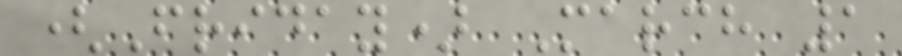(Friday) March 1
